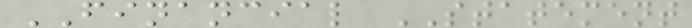FINANCIAL STATEMENT
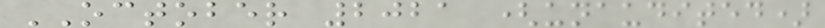OCTOBER 2021 (unaudited)
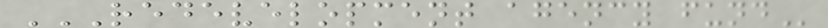REDEVELOPMENT AGENCY FUND
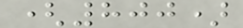(800)
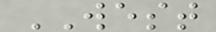WEST
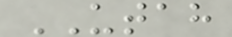UTAH
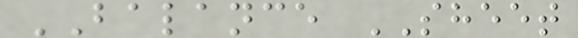BALANCE SHEET
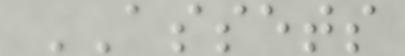ASSETS
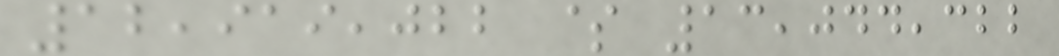12,919,022 $ 13,044,322
